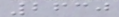2630
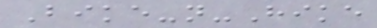Bike-n-Hike
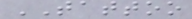TATTOO
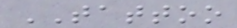TATTOO
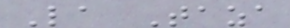La Taza
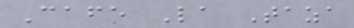Cafe La Taza
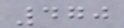470
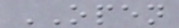OPEN
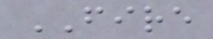FIRE
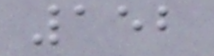152
